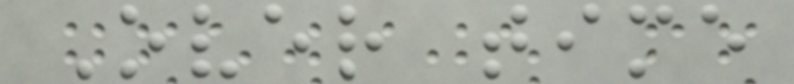Over time
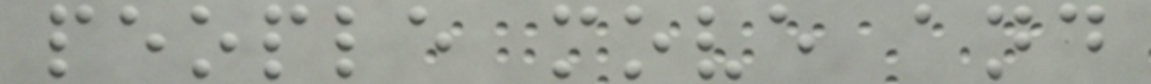people move and
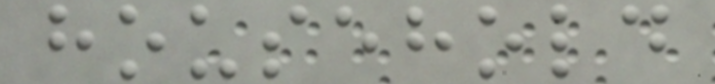household
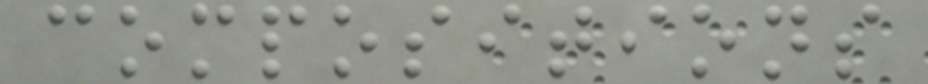compositions
